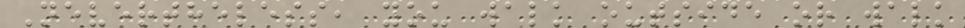Nevertheless, you walk outside or walk
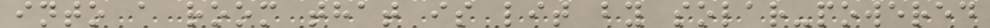into a room that is lit by solar-powered
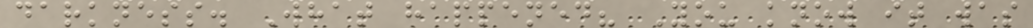darkness. What happened? You know it was
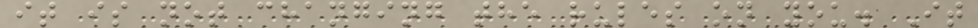it is not changing the rules on you. It
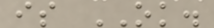is OK.
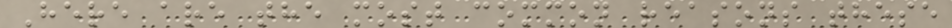Here are the most common reasons these
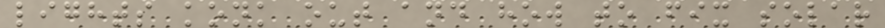lights konk out and how to fix solar
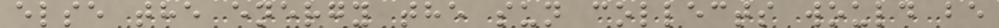else the energy the sun collects would be
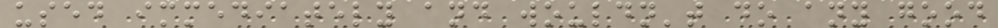used immediately and wouldn't do any good
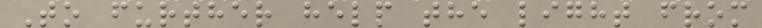To further help the light from
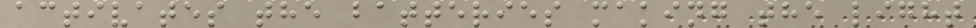activates the batteries making the light
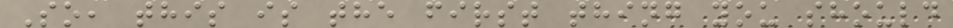So, this is the first thing you should
